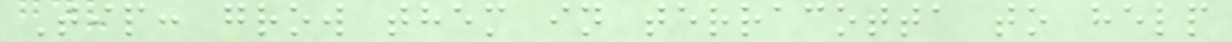Tip: grow them in terracotta to help
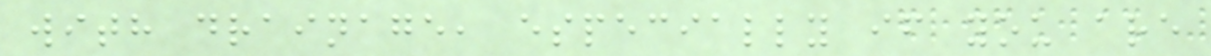with drainage, especially if you are
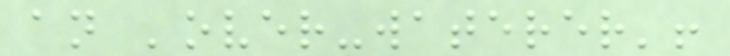an 'over-waterer'!
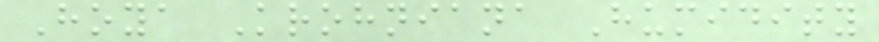Hoya Krohniana Humidity
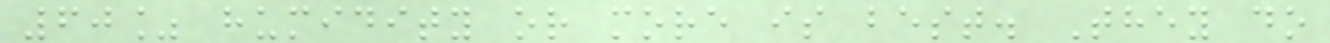60% humidity or more is best. They do
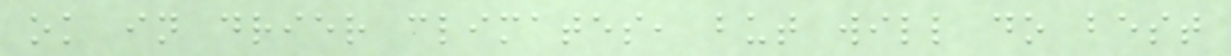ok in drier climates, but will do best
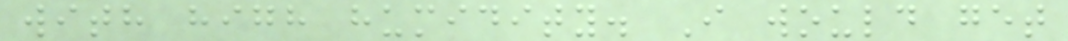with high humidity. I would get
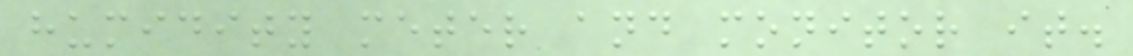humidity meter and monitor it.
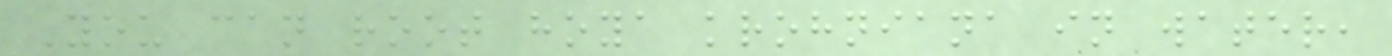You can root hoya krohniana in water,
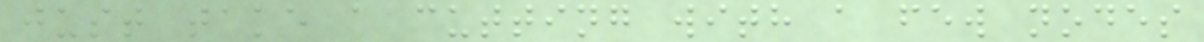just take a cutting with a few nodes
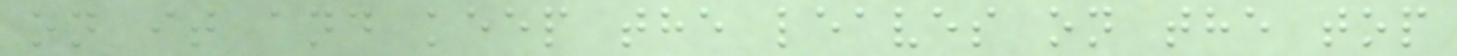on it and keep the leaves on the top
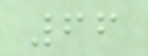66
